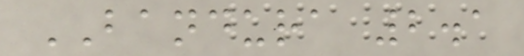BANDURA 2.1
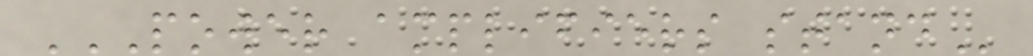POWER AMPLIFIERS STAND
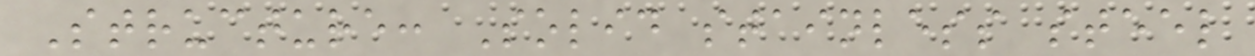Structure: Solid stainless steel
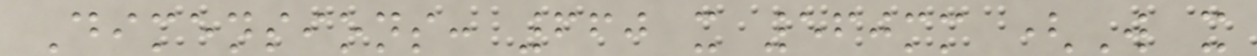Dimensions: 660 x 560mm (W x
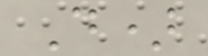D)
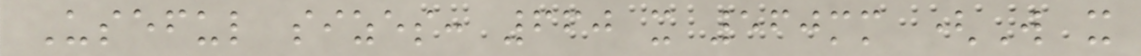Useful sizes: 660 x 560mm (W x
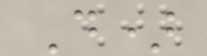D)
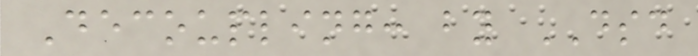Decoupling: by DSD
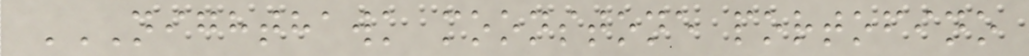NIGHTHAWK MOONSTONE PORTOFINO
